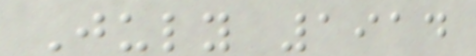July 1914
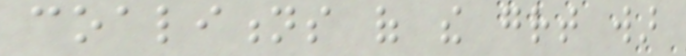coalitions of the great war
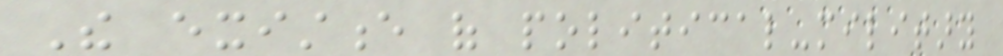The existence of political-military
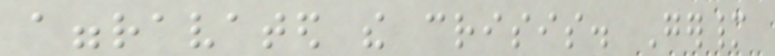aggravated the crisis. Germany
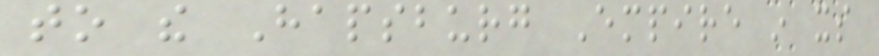to the Hapsburg Empire in its
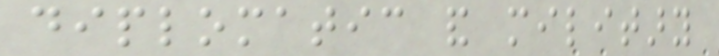diplomatic and military
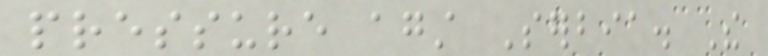pressure against Serbia. The
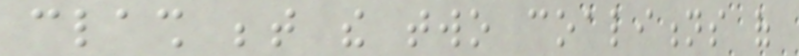clash between the two coalitions of
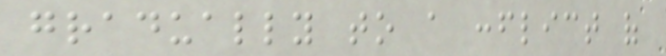gradually to a conflict of
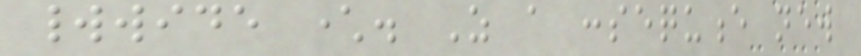worldwide character. As a consequence new
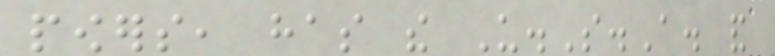powers, has the U.S.A. and
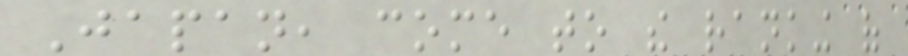Japan, come to the ranking of
